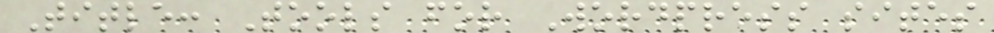Title: Tools for Wordpress sites
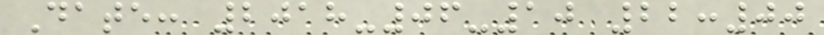Date: 2018-06-10 22:00
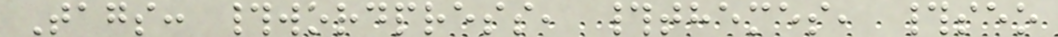Tags: #wordpress, #themes, #seo
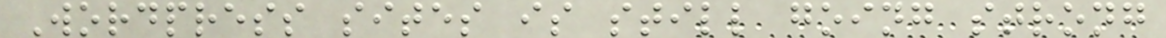Wordpress sites is still going strong
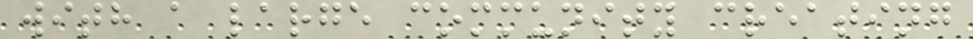with a large community creating
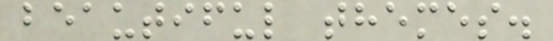beautiful themes.
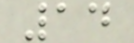14
